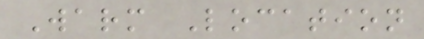Warm Location
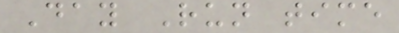Day Run time
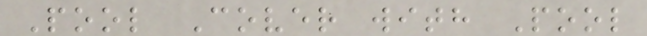Pool Cover with Pool
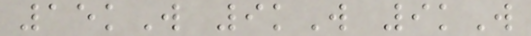15kW 9kW 9kW
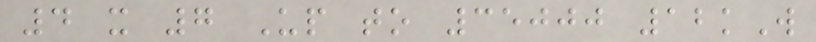4 x 7 Up to 35000 12kW
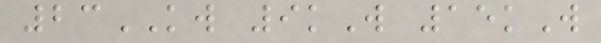23KW 9kW 15kW
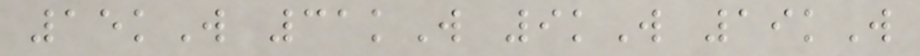15kW 31kW 9kW 19kW
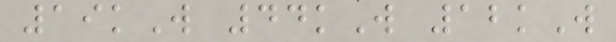19kW 44kW 12kW
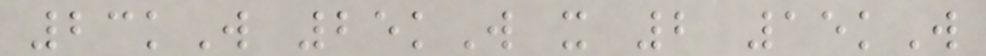23kW 25kW x 2 15kW
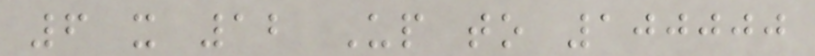6 x 12 Up to 100000
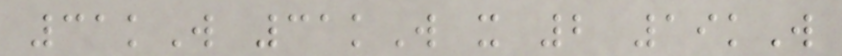31kW 31kW x 2 19kW
